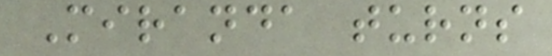Miranda turns
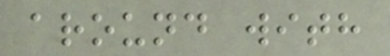around with
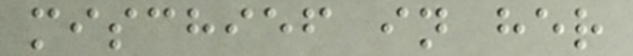mischief in her
